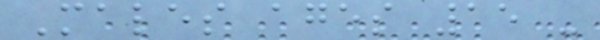Males ages 15 -
